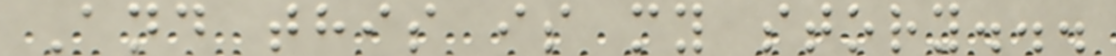And this is my story...
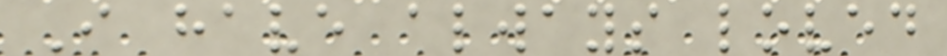I have always loved
